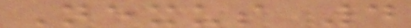Nexus 4
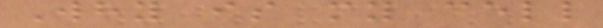Why is my cell
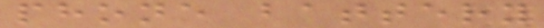phone battery
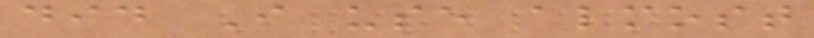did I use almost
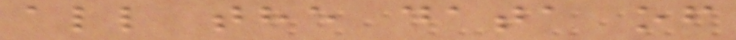all the data of
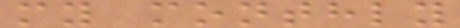my monthly
